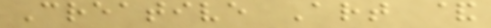Creative Art &
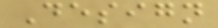Design
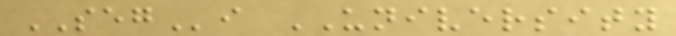SEGi UNIVERSITY
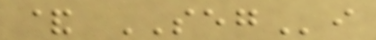& SEGi
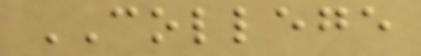COLLEGE
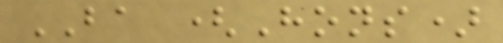BA (Hons)
